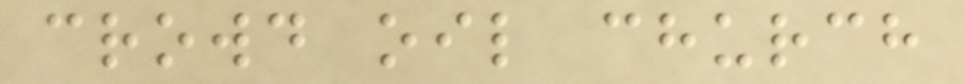crowd oil church
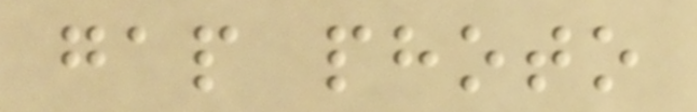gap photo
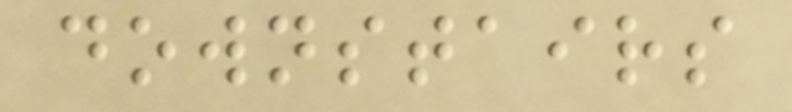downstairs
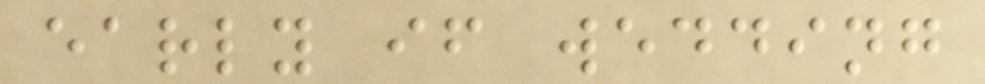early if wedding
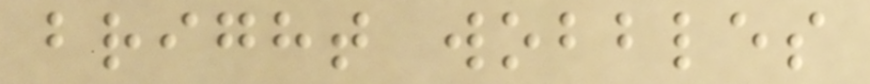bright wobbles
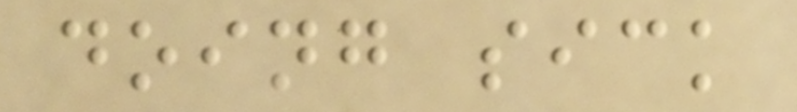doing sick
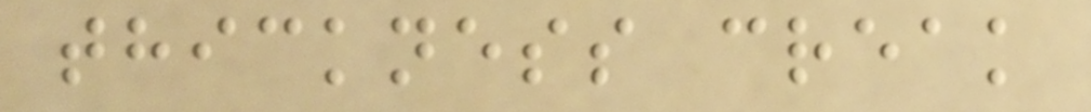thickness creak
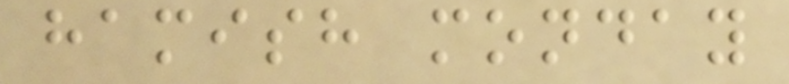hamish monday
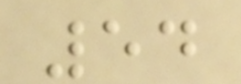54
